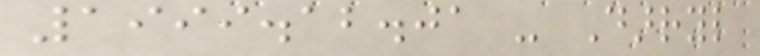1999.12.01 - Darryl
